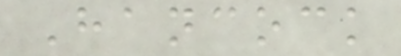Hancock
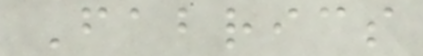Fabrics
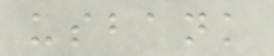usbank
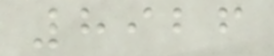8926
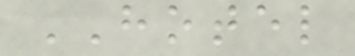HOTEL
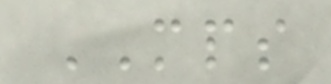MPS
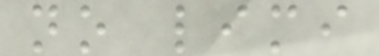no limi
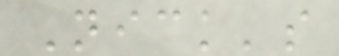Nick's
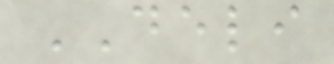DELI
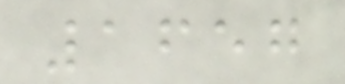1657
